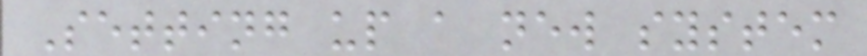Setting up a new system
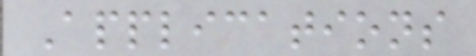Applications
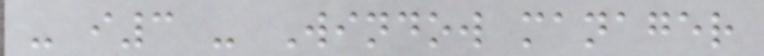- i3 - Window manager
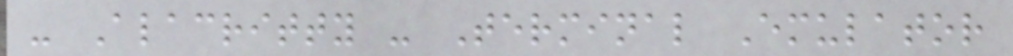- Alacritty - Terminal Emulator
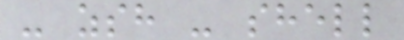- zsh - shell
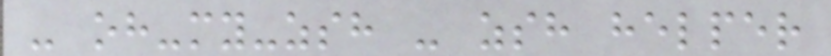- oh-my-zsh - zsh helper
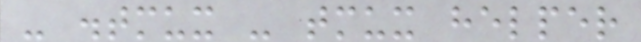- .tmux - tmux helper
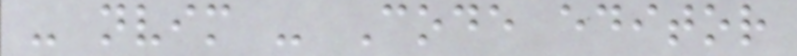- nvim - Code editor
